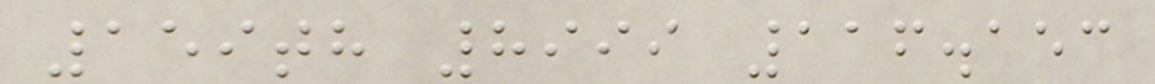159th 8999 116.153
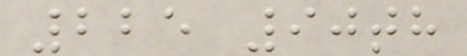225 90th
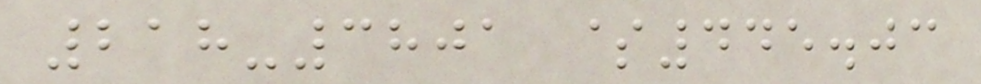218-3801 $445.03
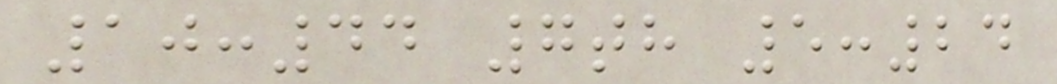10:44 7th 5:24
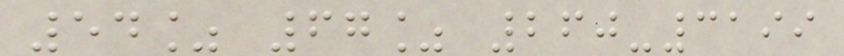54% 67% 260-3199
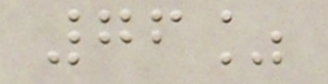76%
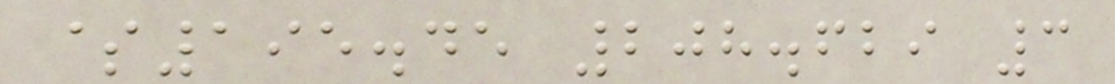$195.45 208.629 3
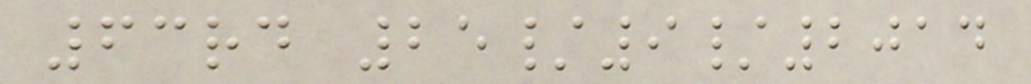63rd 25/9/2014
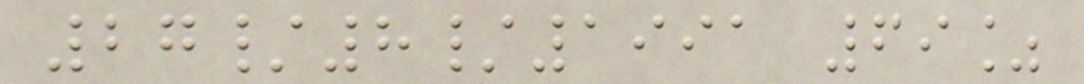27/8/1991 69%
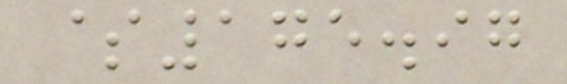$175.97
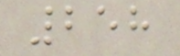258
